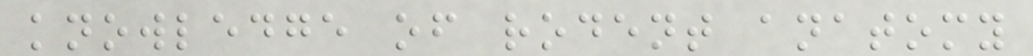knowledge of rodent anatomy
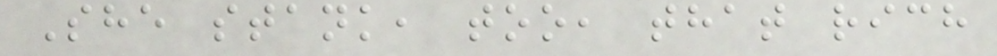She stank, too, that rich
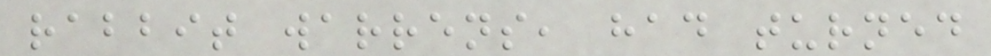rabbit warrens, had turned
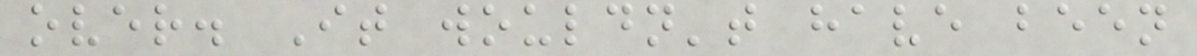over. It wouldn't have been
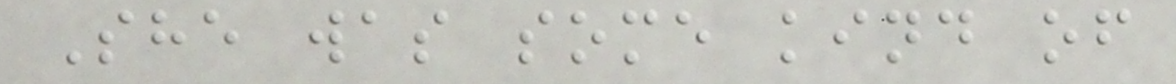She was some kind of
